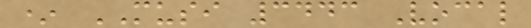* MUSI 3443 Vocal
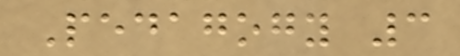Pedagogy 3
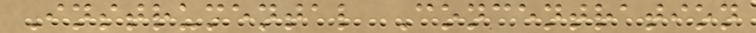Instrumental Concentration
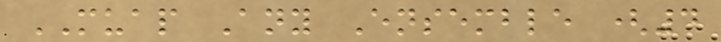MUAP Any Ensemble (4
